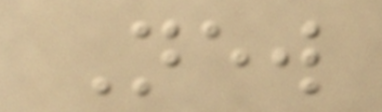New
